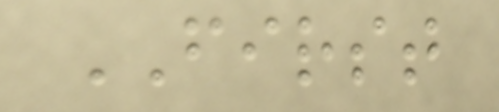FIRST
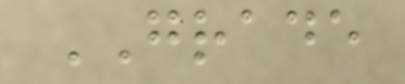GRADE
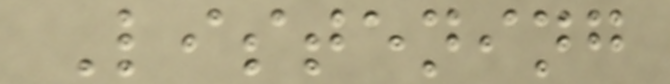Listening
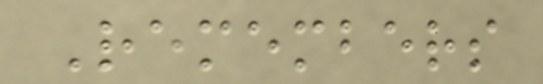Remembers
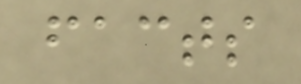facts
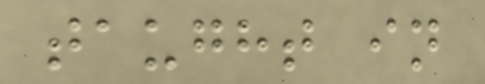taught in
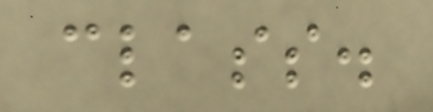class.
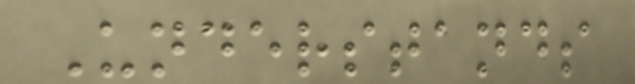Understands
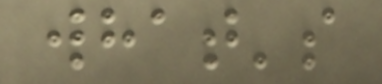what's
